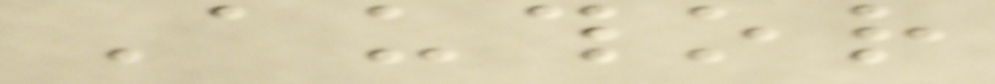Author
